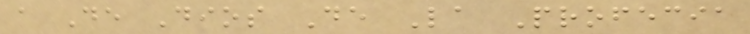a De Dios De La Profecia
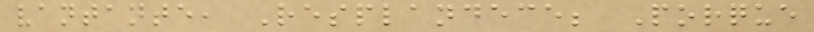vantante, Resplandece; Porque
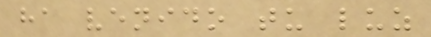ha venido tu luz
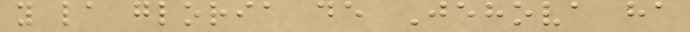y la gloria de Jehova ha
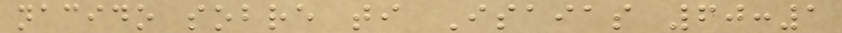nacido sobre ti Isaias 60:1
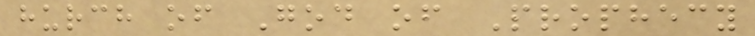hurch of God of Prophecy
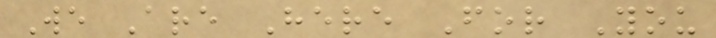We Are Here For You
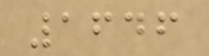1646
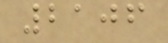2106
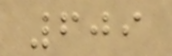609
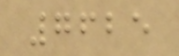7625
